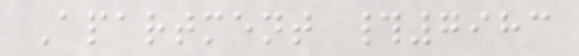Apartment #7983
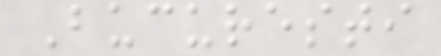Bucuresti
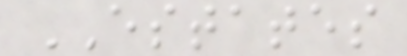ESTATES
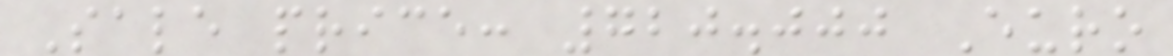Sale price: 720.000 Euro
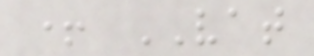+ VAT
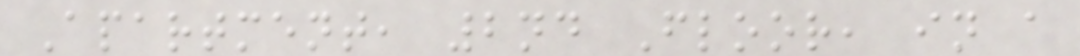Apartment, 2nd Floor, in a
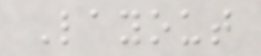Layout
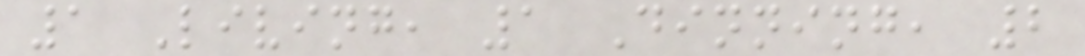1 Living, 1 Dinning, 2
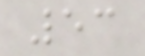53
